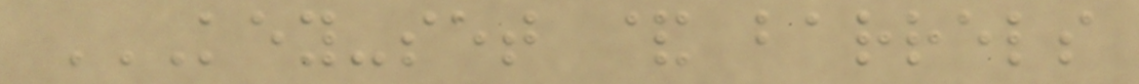KEY-SET & BARRELS
